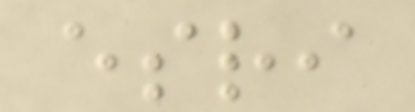esri
